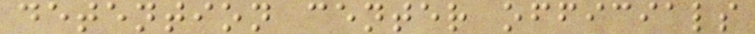detention center officials
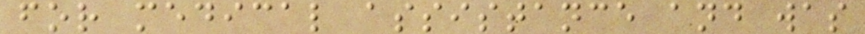for medical assistance and was
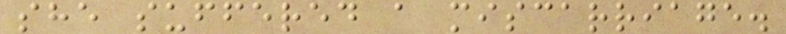she suffered a miscarriage.
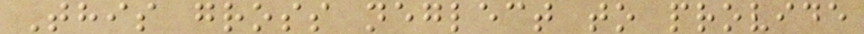This gross neglect to provide
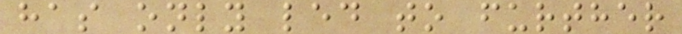has only led to further
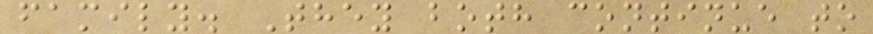family. They both continue to
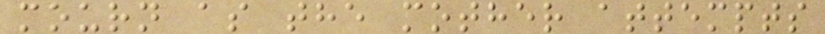mourn as the mother attempts
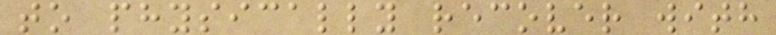to physically recover with
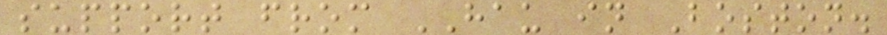support from HAU in Boston.
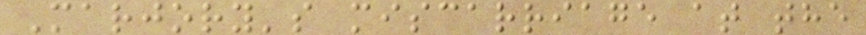Marjory's miscarriage at the
